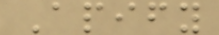Apify
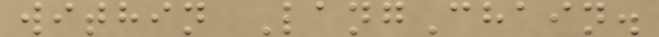within LangChain.
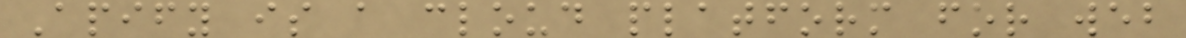Apify is a cloud platform for web
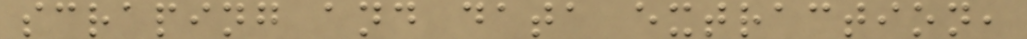scraping and data extraction,
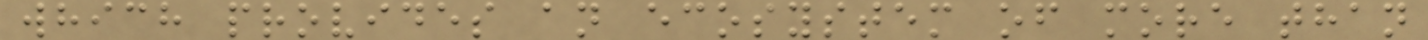which provides an ecosystem of more than
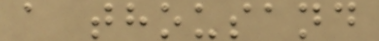a thousand
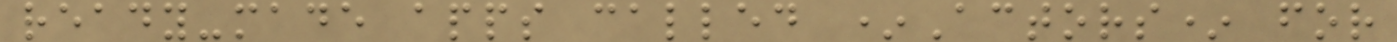ready-made apps called *Actors* for
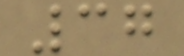37
